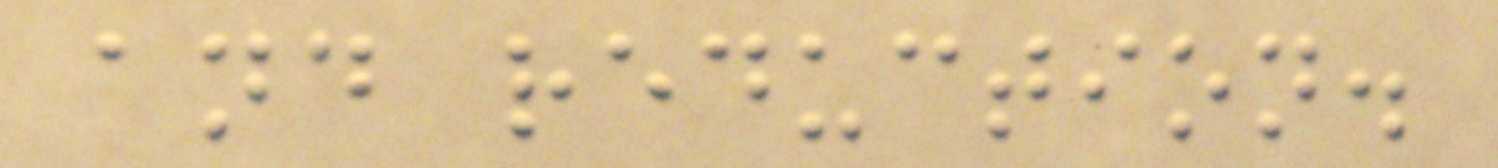and reduction.
